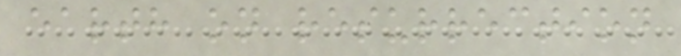earth on resurrection
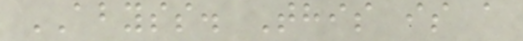ABYSS. This is a
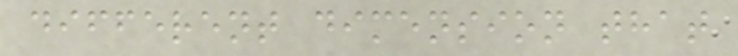different dimension that
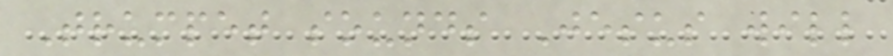Trumpet sounds Jesus will
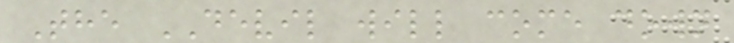The DEVIL will come down
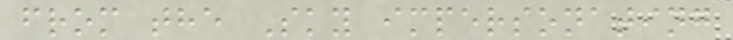from the Sky impersonating
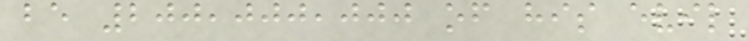be 200,000,000 of his evil
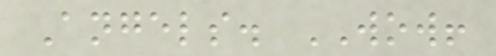Angels. WOW!
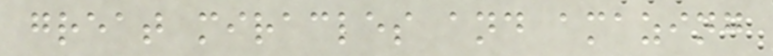great miracles and amazing
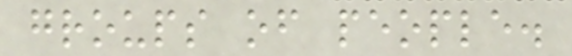groups of people.
